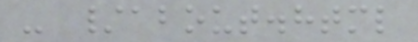- /about.html
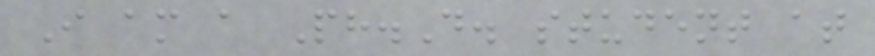I am a Ph.D. student at
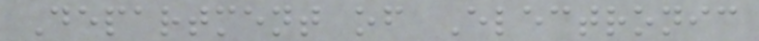Department of Electronic
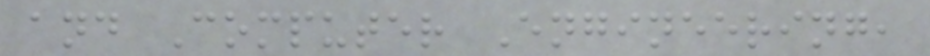and Computer Engineering,
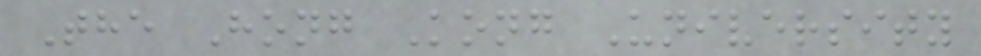The Hong Kong University
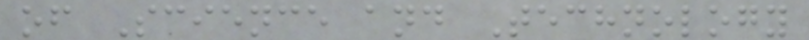of Science and Technology
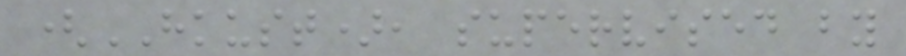(HKUST), supervised by
